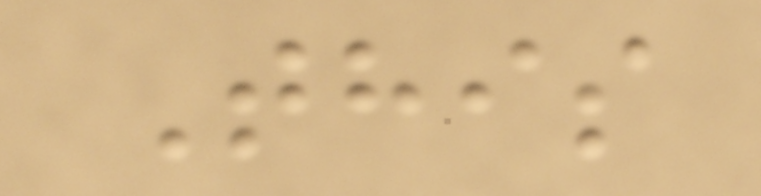This
